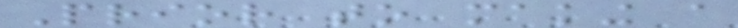Prior to making a
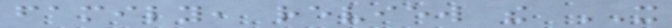family, review the IT
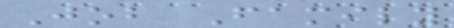Job Family
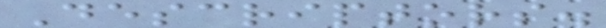Descriptors.
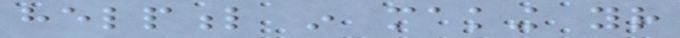helpful in making your
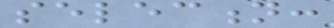selection:
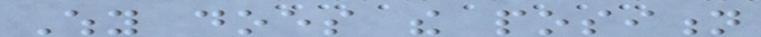Why does the position
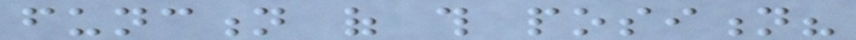function of this position?
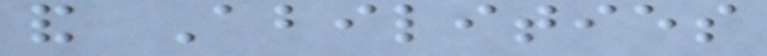and Abilities
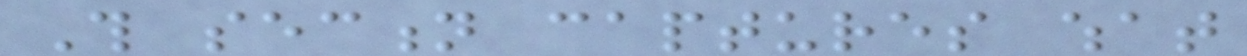This section captures what
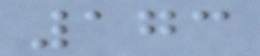173
